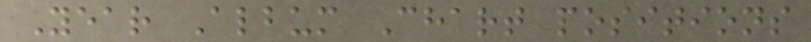Year Album Chart positions
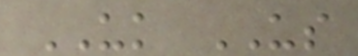UK US
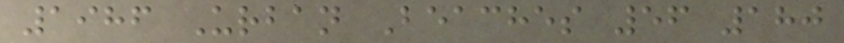1986 Urban Beaches 56 180
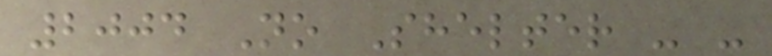2004 No Shelter - -
